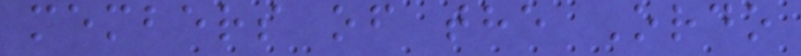members of the Ordo
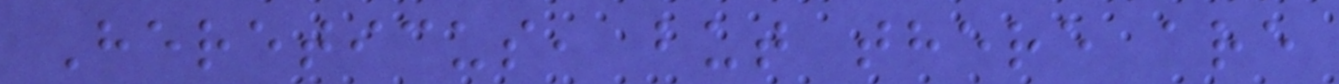Hereticus, but there are
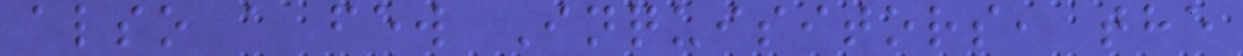also a few Inquisitors, the
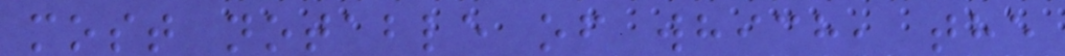most notable of which, the
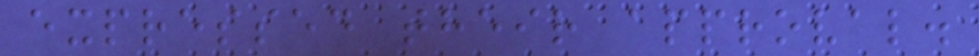expressed their approval.
